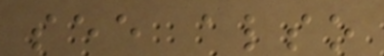see also
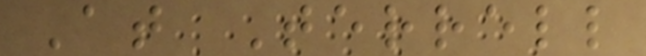At Terrell
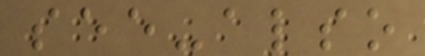see-also
